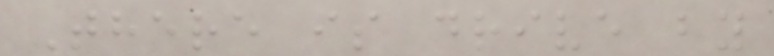There is drive by
